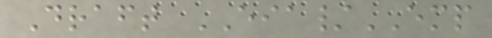Draft EIA/EMP
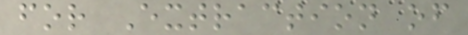for Extraction of
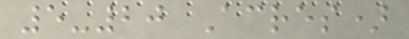5-20 Acres)
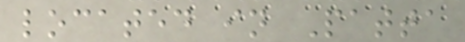located in Patta
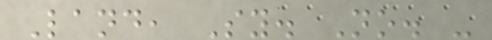Land, Sy. No. -
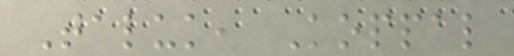Taluk, Koppal
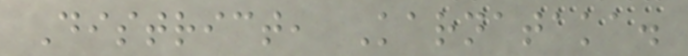District, Karnataka.
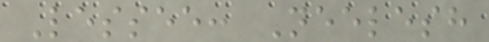Lessee: Neelesh
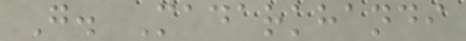G. Madarkhandi
